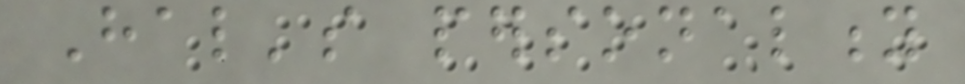Hal's personality
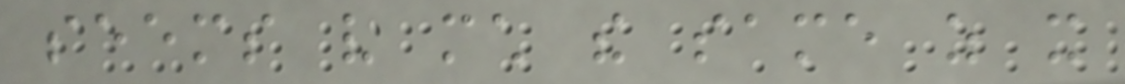seems very much the same as it
